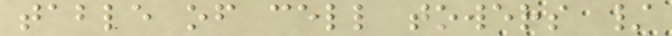table of cell towers /
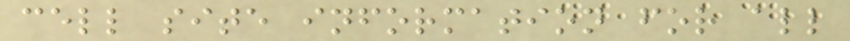cell site information for all
